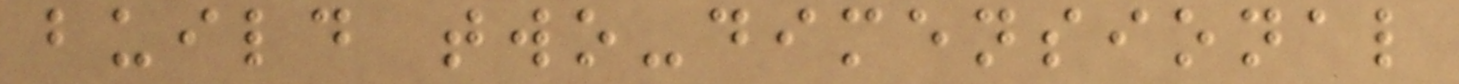build two-dimensional
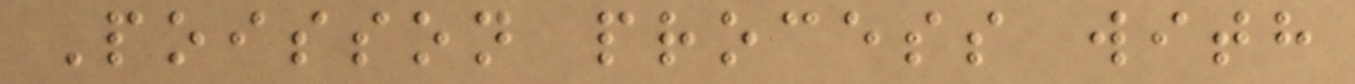Poisson process with
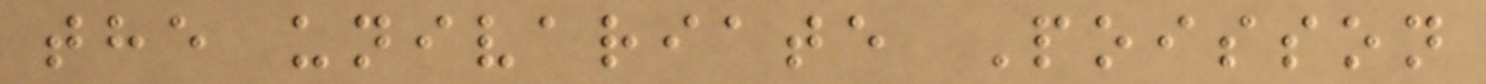the univariate Poisson
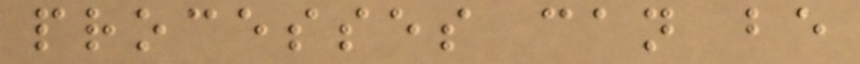processes can be
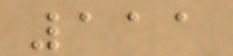111
